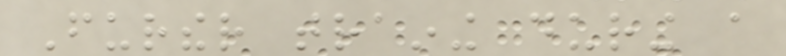Further training during a
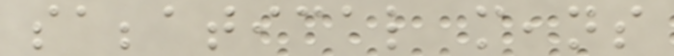sabbatical means
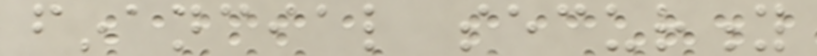financial security
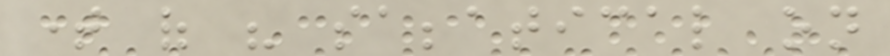time of his sabbatical on
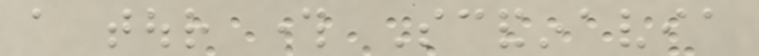a tour through Scandinavia
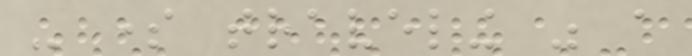- some traveling was a
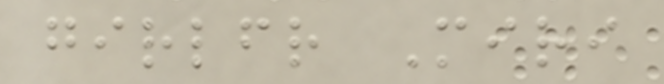girlfriend Miri
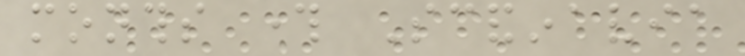months through Scandinavia
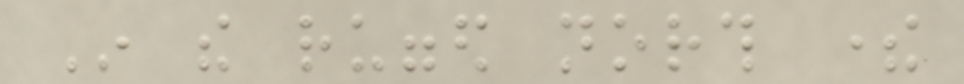In the rugged north there
